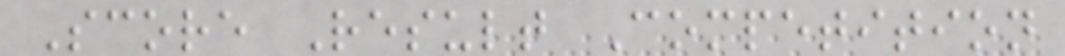Score Result Competition
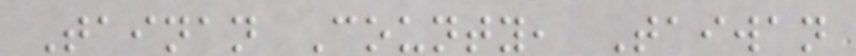Tainan County, Taiwan
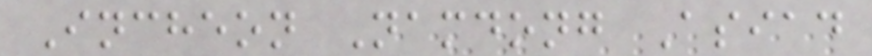Incheon Namdong Asiad
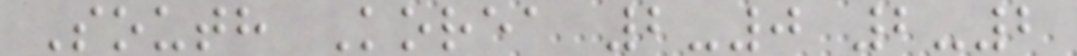South Korea 2-0 2-2
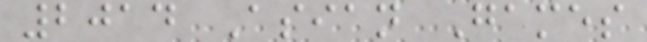2014 Asian Games
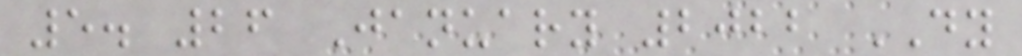5. 26 January 2022 DY
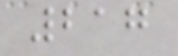217
